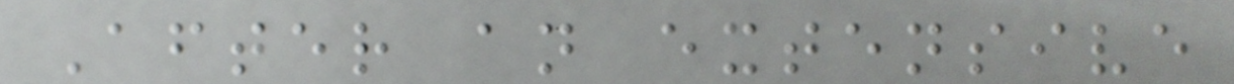After an extensive
